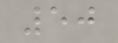50
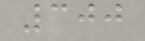300
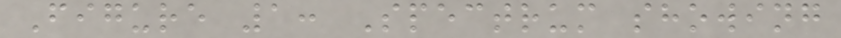Figure 1: Spectrum showing
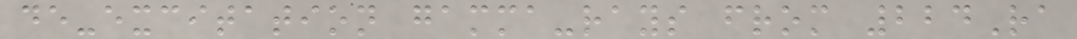de-excitation gamma-rays from 224Ra
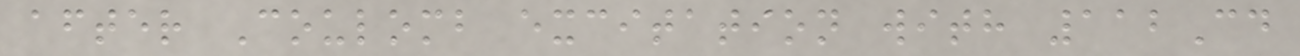after Coulomb excitation with 112Cd
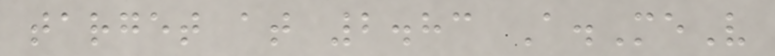target at 2.83 A.MeV
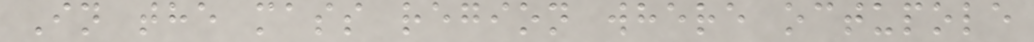In the mass region where octupole
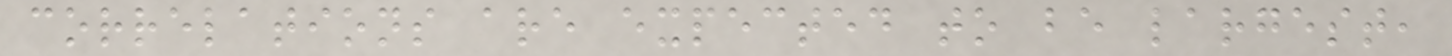correlations are expected to be largest,
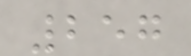257
